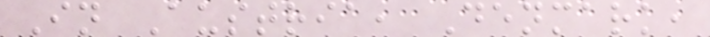In Austria, Denmark,
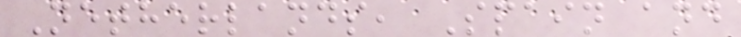Netherlands, Spain and
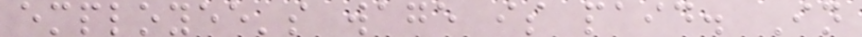employee's wage is paid. In
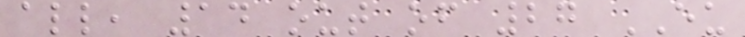all, 14 out of 27 EU
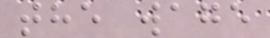the wage
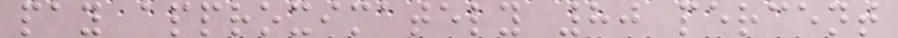pay approximately 80 percent
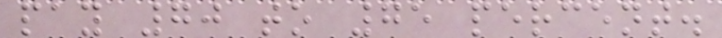pay 70 to 75 percent.
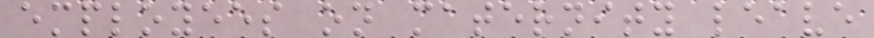employees on maternity leave
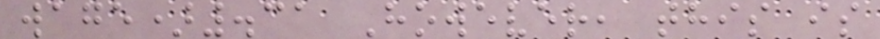wage).31 However, this is
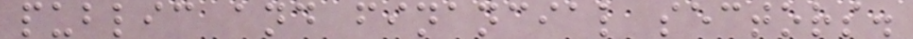public and financial sectors.
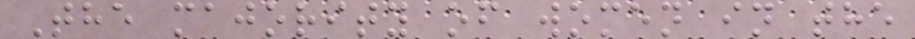The majority of women in the
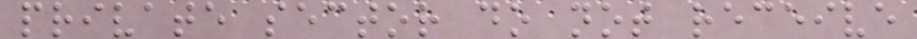private sector do not receive
